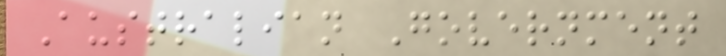Australian Government
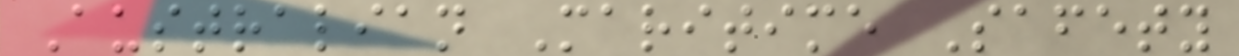Australian Maritime Safety
